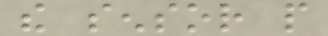the sensor people
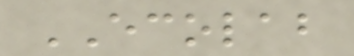ECOLAB
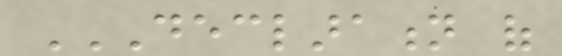DECLARATION OF
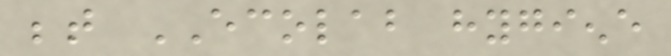between ECOLAB hygiene
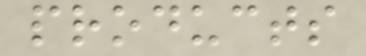products
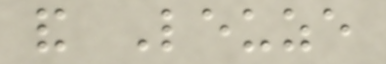and Leuze
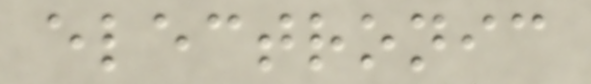electronic
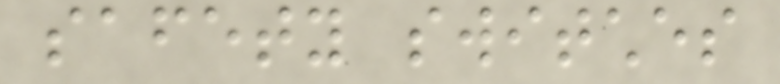safety switches
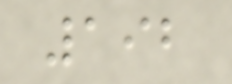192
